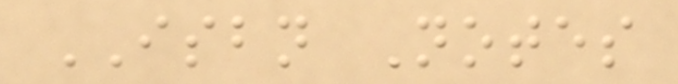ISBN Notes
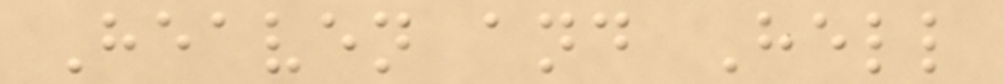Heaven and Hell
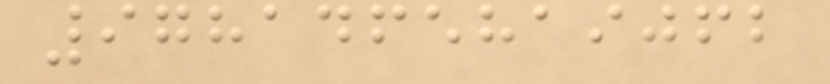9781465819062
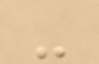-
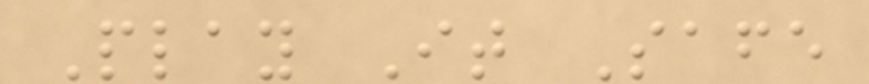Play It Safe
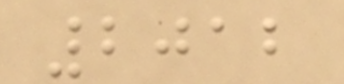2012
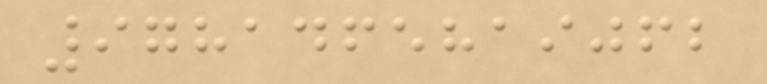9781465819062
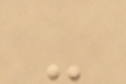-
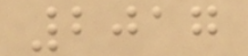2017
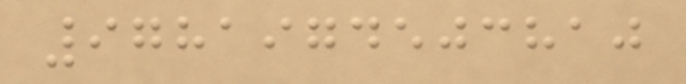9781974503810
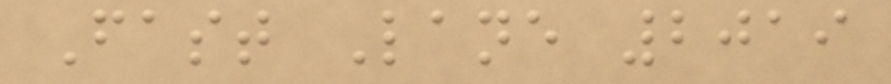Fast Lane 2019
